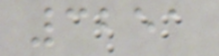3251
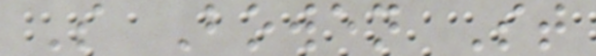S Bowen St
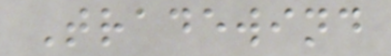Tradewind
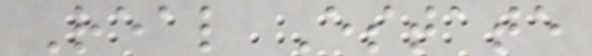Real Estate
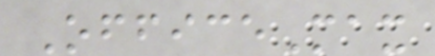OfficeMax
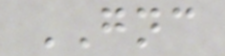GNC
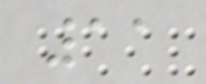11
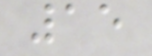15
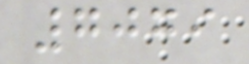7079
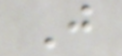J
